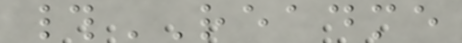#README
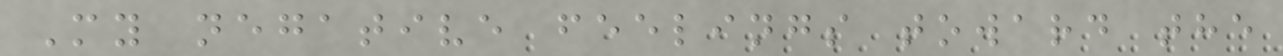My negative feelings toward the
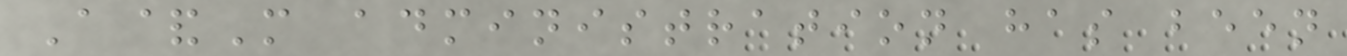A&M administration has been
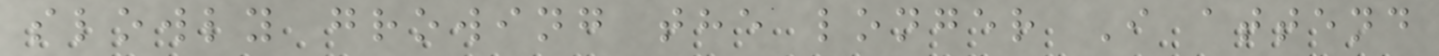slowly growing the longer I attend
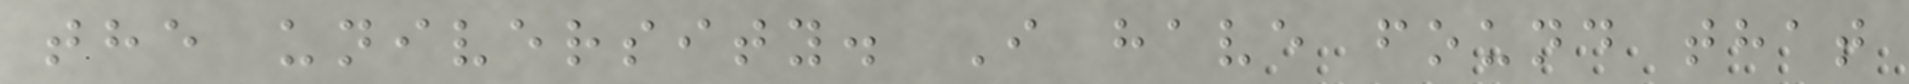the university. I have found that
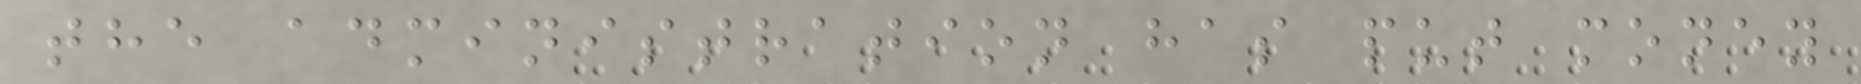the administration has put money
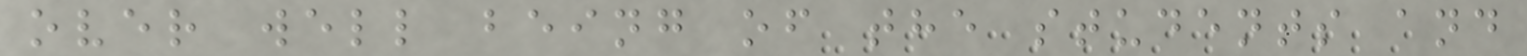over well being of the students and
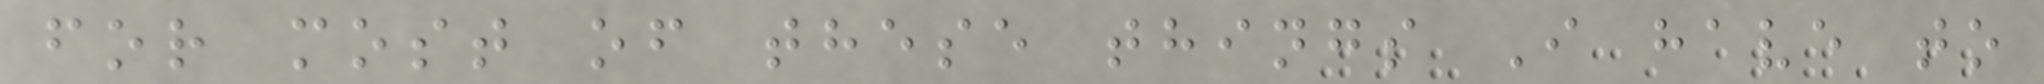for most of these things I have to
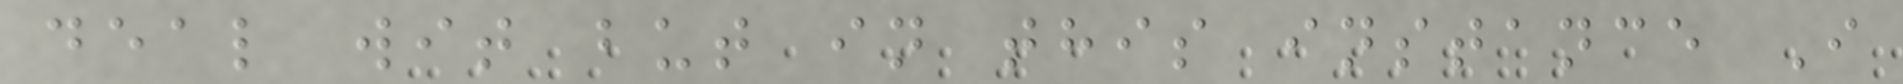deal wit but in this instance I
